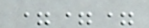===
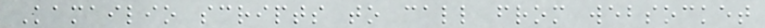Kamailio scripts to call from websocket
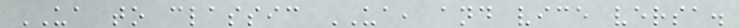UA to classic UA, and vice versa.
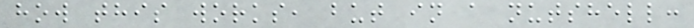how this works, but in a nutshell:
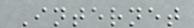Internet
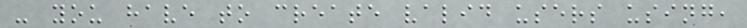- you have to create valid users using,
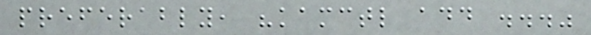preferably, "kamctl add ..."
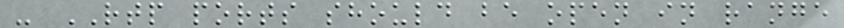- RTP ports should be open in range
